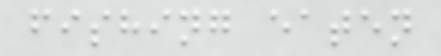fishing eaten
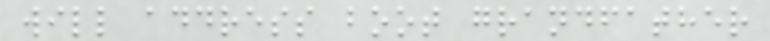will address boot grandfather
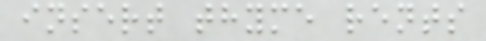insert thyme rents
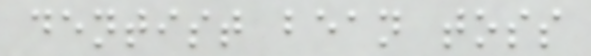dentist bean toss
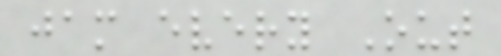jam every Out
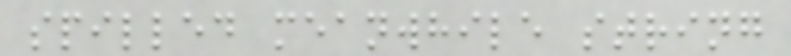spilled meanwhile string
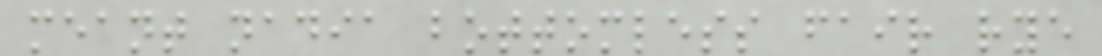meant nadia bottomless fair rye
